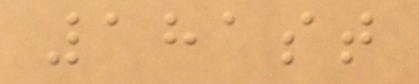181st
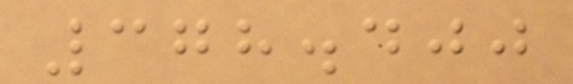378.400
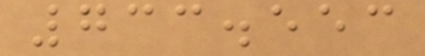733.553
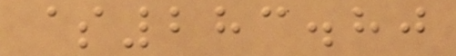$283.80
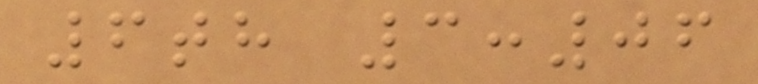6th 3:06
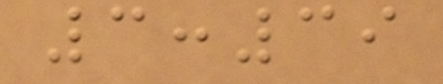3:39
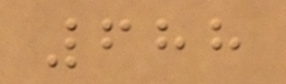688
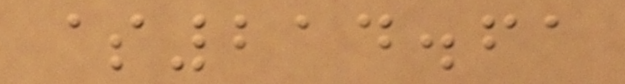$214.61
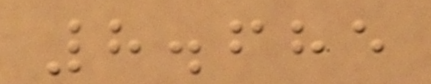8.685
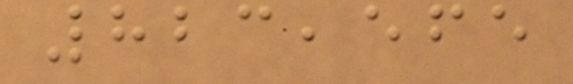823,565
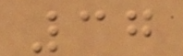37
